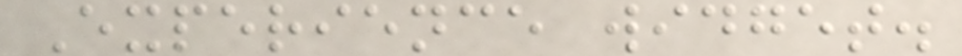Experience widget.
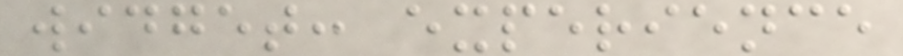widget: experience
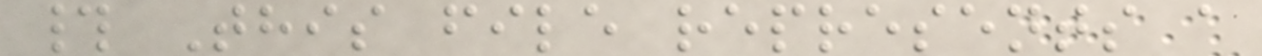# This file represents a
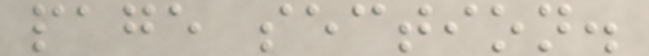page section.
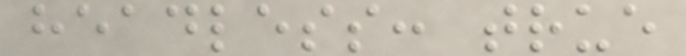headless: true
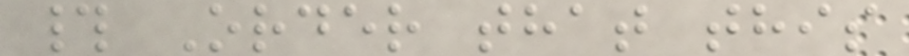# Order that this
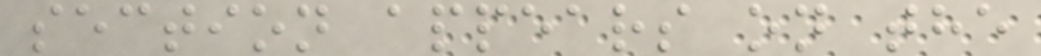section appears on the
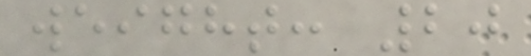weight: 20
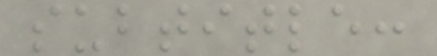subtitle:
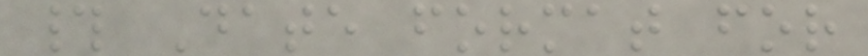# Date format for
